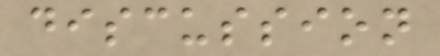discussion
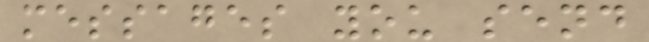messages you send
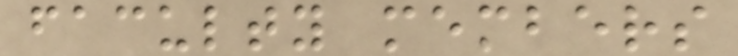faculty members
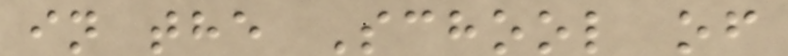in the School of
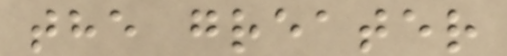the greater
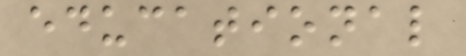educational
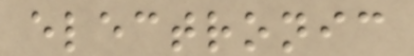electronic
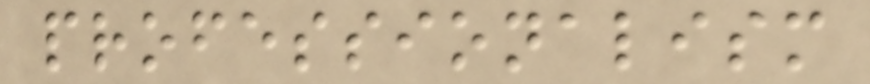professionalism
